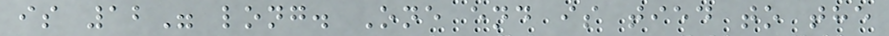is 12" long. One end is tied to the
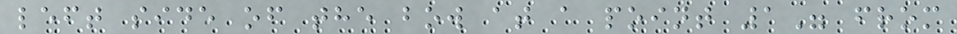left side of the bow at a point 1" from
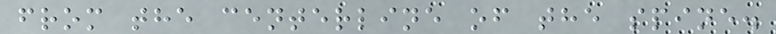from the centerline of the spine.
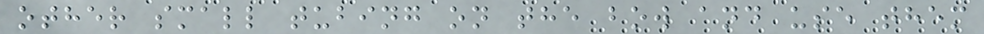other small tubing on the bow and use them
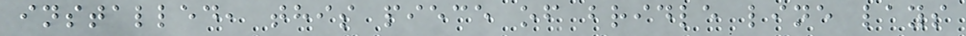installed, this piece of bridle line lays
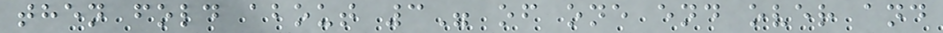then fold about 3" of one end over and
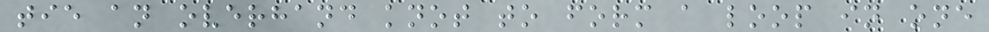tie an overhand knot to form a loop in one
